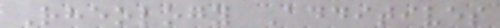Rheology Additives
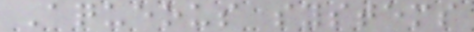Aqueous systems
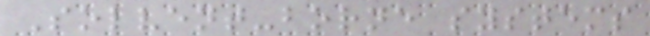Solvent-borne systems
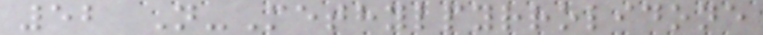52 N-Methylpyrrolidone
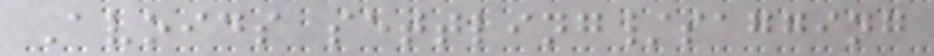Avoids settling/sagging
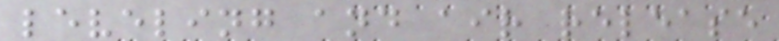leveling and air release
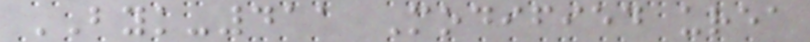BYK-411 Modified urea
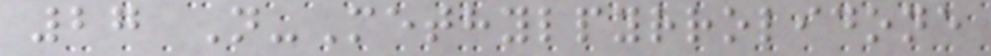27 N-Methylpyrrolidone
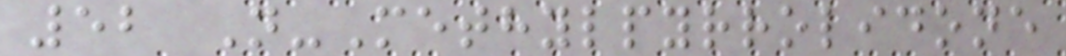52 N-Methylpyrrolidone
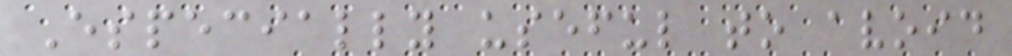Especially useful to avoid
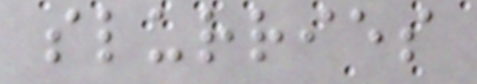slurries
